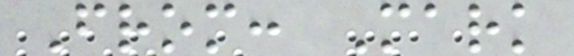From: Mark
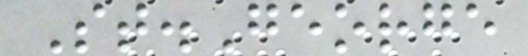St.George
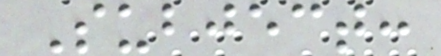Subject:
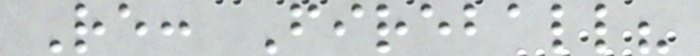Re: Fireball?
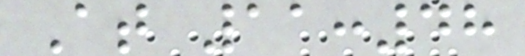At 11:48
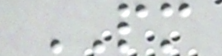PM
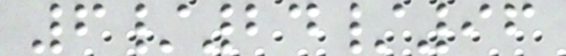6/24/96
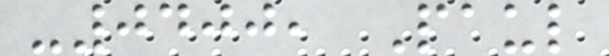-0400, Paul
